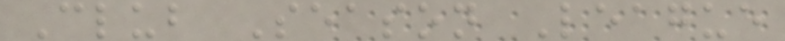Club Season League
